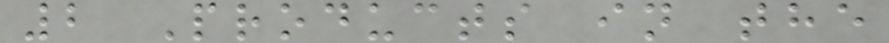2 Products in the
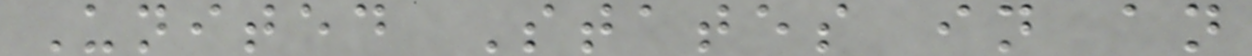United States in an
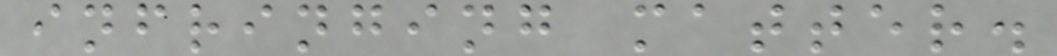infringing matter.
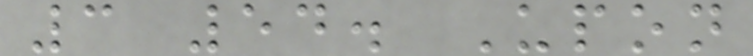3 54. Upon
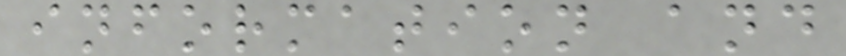information and
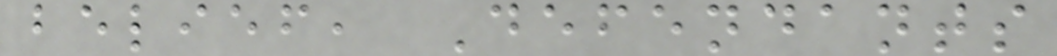belief, Defendants
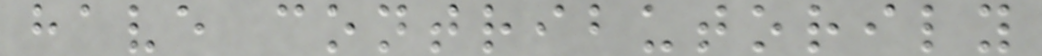have contributorily
